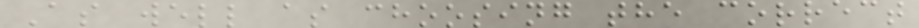As well as choosing the correct
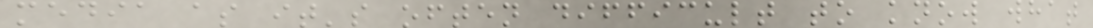media as it's often difficult to know what
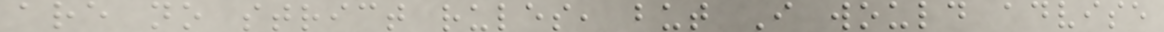are no strict rules, but I would advise
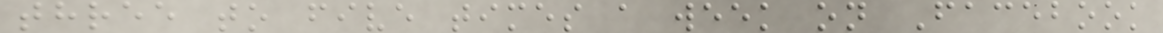three to five times a week on Facebook
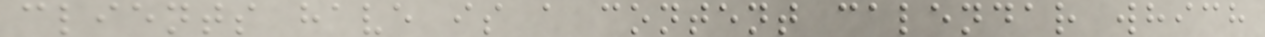clients have is a content calendar which
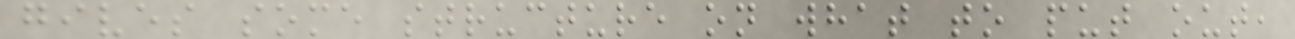gives some structure on what to put out,
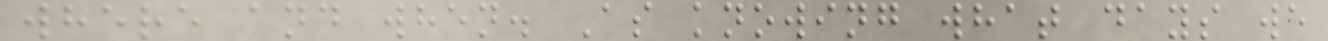where and when. As knowing what days we
